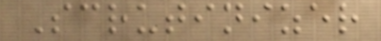Scrutinizer
